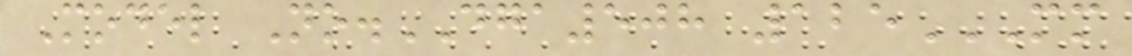Model No.DGA508 125MM
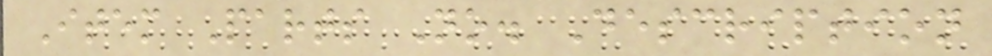Item Parts No. Description
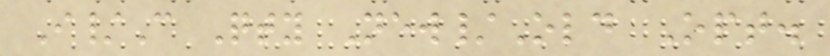I/C Qty New/Old Opt.
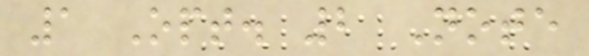1 Opt. 2 Note
